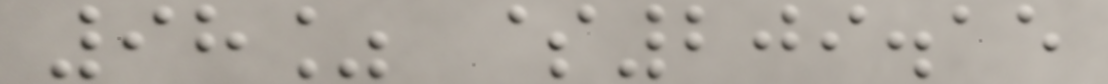98% $209.15
